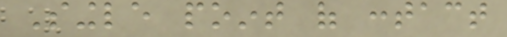Single point of contact
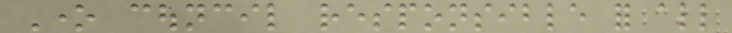One council responsible for all
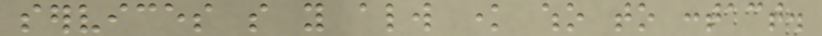services so you always know who to contact.
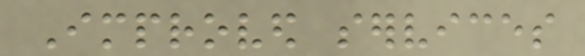Improved services
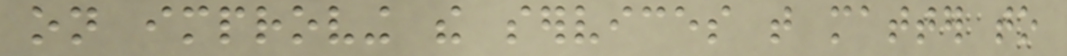on improving the services that matter to
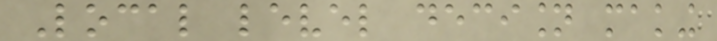Local level decision making
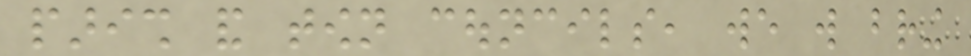parish and town councils, we will bring
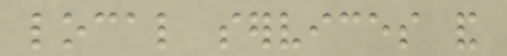local services and
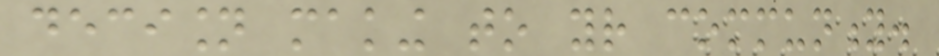decision making to your community.
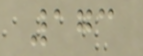173
